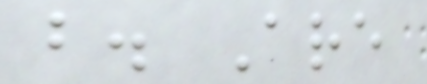b. Are
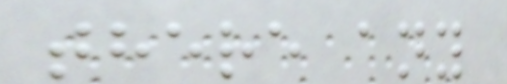there any
